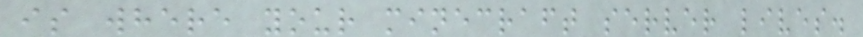is where your minecraft server lives.
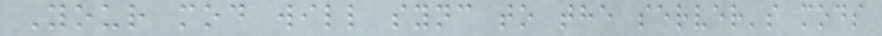Your mod will sync to the server's mods
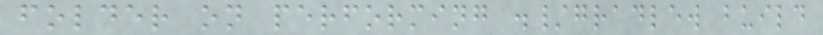folder on performing ./gradlew build
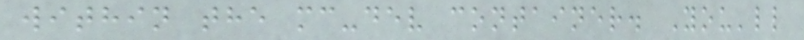within the mc-dev container. You'll
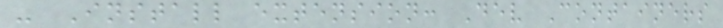- Install extension: Dev Containers
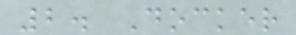2. Docker
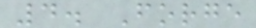4. Forge
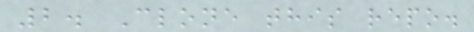2. Clone this repo.
